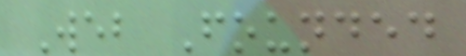Web Founded
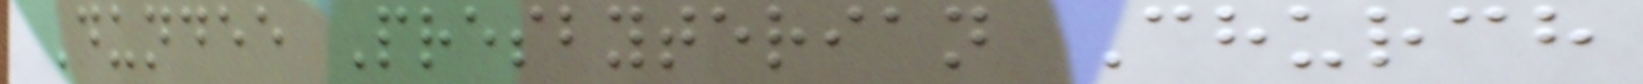Dundee Presbyterian Church
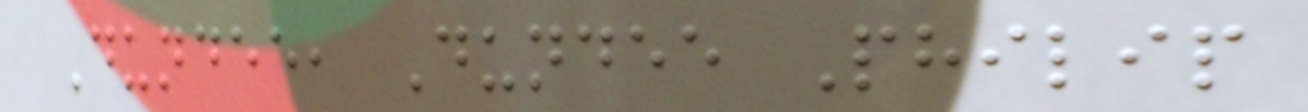Dundee, Dundee Philip
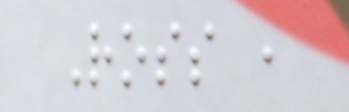Ross ,
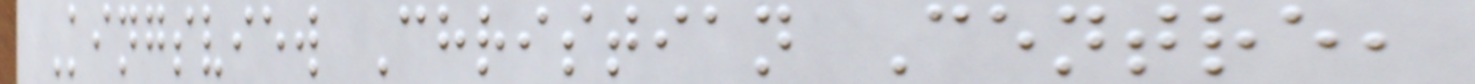Kingsview Christian Centre,
